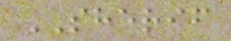SHERIF
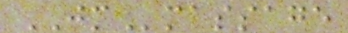JMmassage
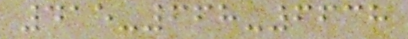415-668-6638
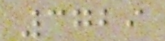3729
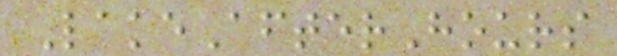LakeAfterHours
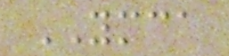YMCA
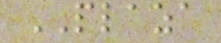PLAZA
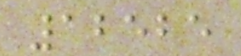12525
